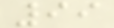99
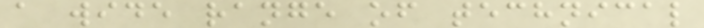a wide range of technical
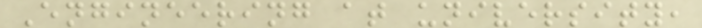Engineering at university,
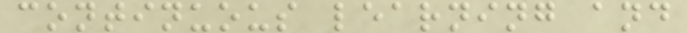continuous learning and
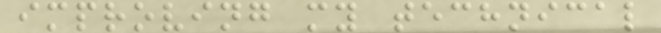improving my technical
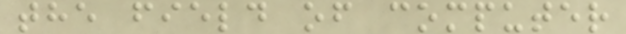the field of computer
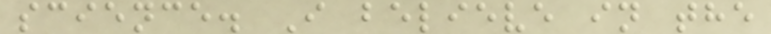science. I believe in the
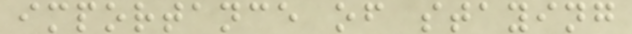importance of staying
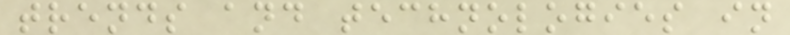trends and technologies in
